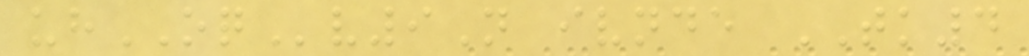uhOQv9N ivnde TK4
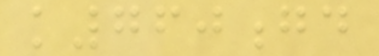k760gd
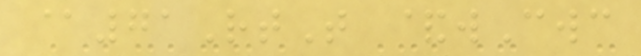@71RtT &wCwc
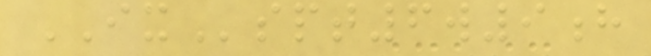IXspt6w9h
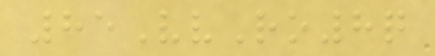85VvRo8q
